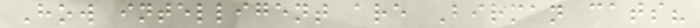How intelligent are Birman cats?
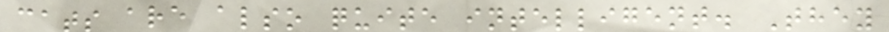cats are also quite intelligent. They
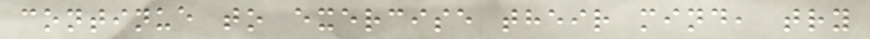continue to exercise their mind, try
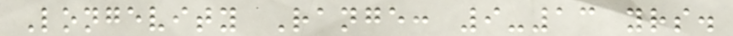Longevity Range: 9-13 yrs.
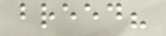breed?
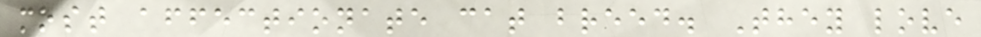most affectionate cat breed. They love
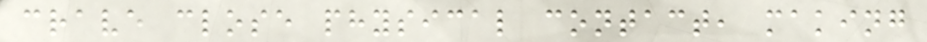crave close physical contact, making
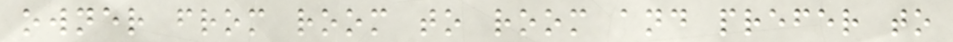owner from room to room and prefer to
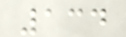134
